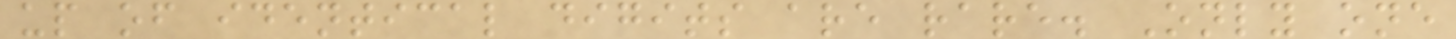up of identical digits are rare. Only one
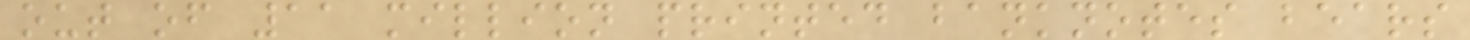out of 11 million printed banknotes bears
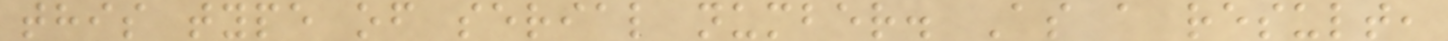this type of serial number. As a result,
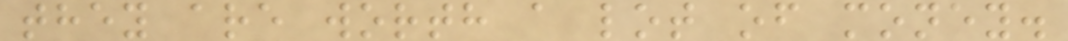they are worth a lot of money.
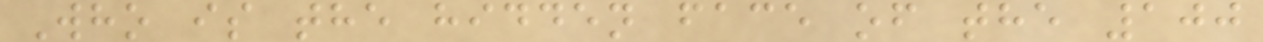Who is the hidden face of the 100
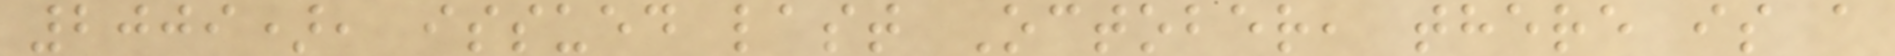2009), issued last October, there is a
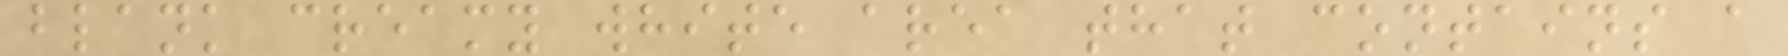blank creamy white area that contains a
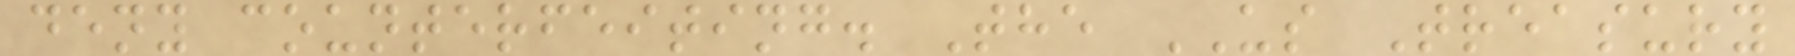deny counterfeiting. The US Treasury
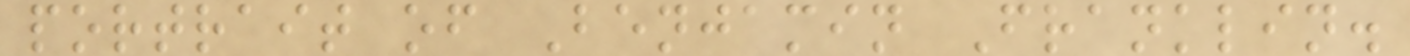portrait of Benjamin Franklin.
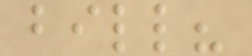bill?
